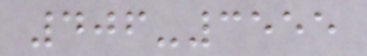406-3555
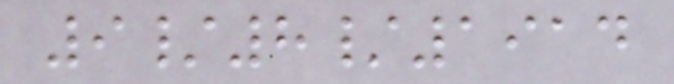9/8/1914
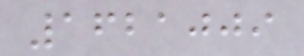1621009
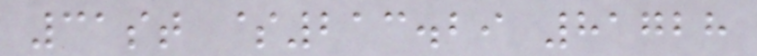31st $213.29 81728
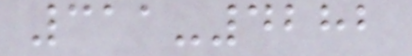311-4282
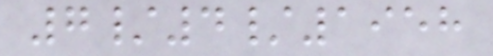7/4/1958
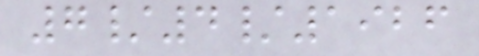7/4/1926
